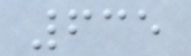635
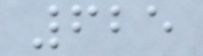625
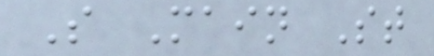S Main St
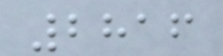2816
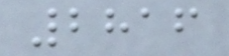2816
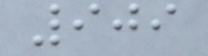909
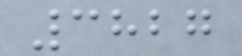3827
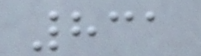831
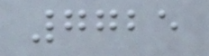7725
